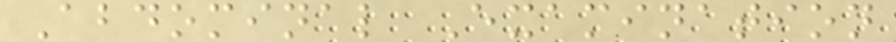Abdominal Examination
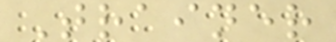Trainer
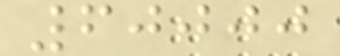60000
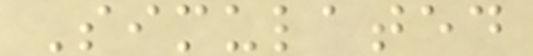Simulated
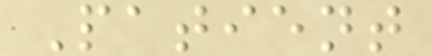Patient
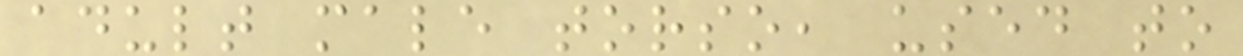adult male torso, used to
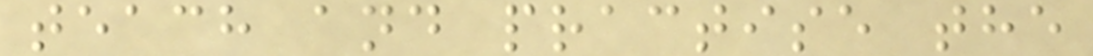teach and practise the
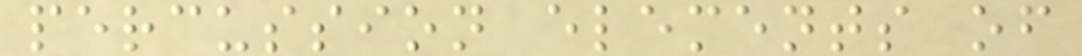percussion elements of
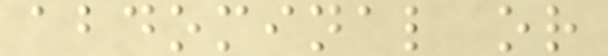abdominal or
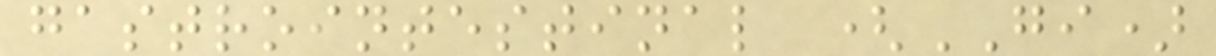gastrointestinal (GI)
